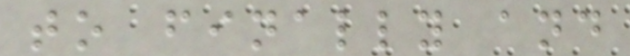to finally and
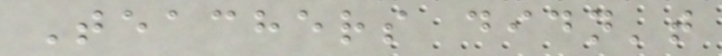Teachers didn't
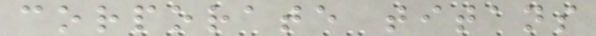corporate titans
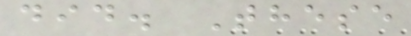did. These
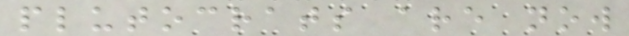plutocrats are now
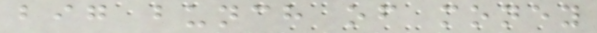big bunch of money
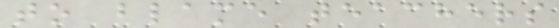to blame teachers
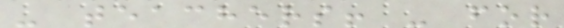- teachers! - for
